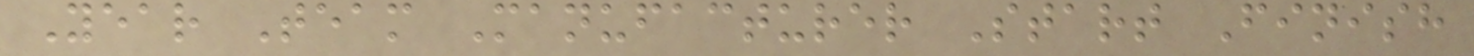Year Team Manufacturer Start Finish
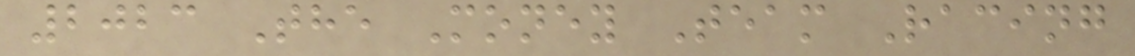2023 The Money Team Racing
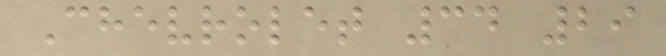Chevrolet 34 29
